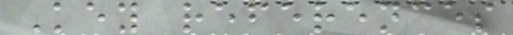Key references
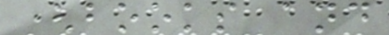(books and
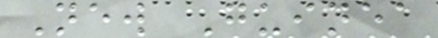New Guinea
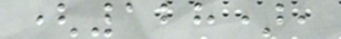(128),
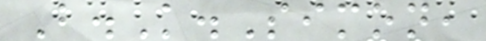B.K.Simon,
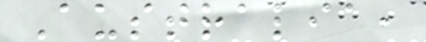Australia,
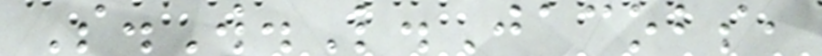S.W.L.Jacobs,
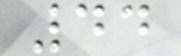44
